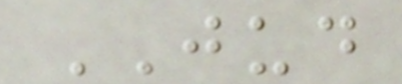JUD
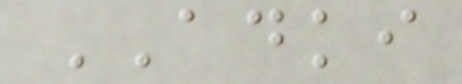ADKI
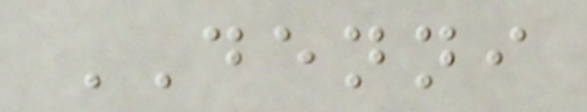DENNI
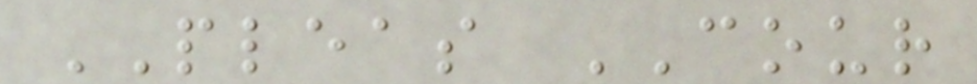PLEAS COUR
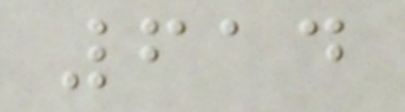614
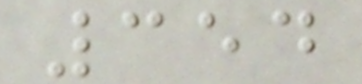354
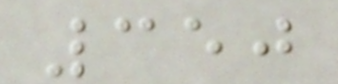350
